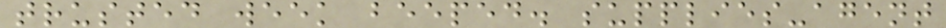trusted week beeped. supplies-agent
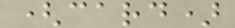(card)
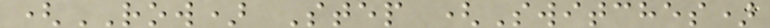(ROW) Step (Switches)
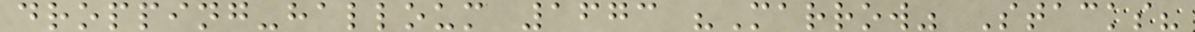dropping-halloum 1673 "Marrow" Stacks?
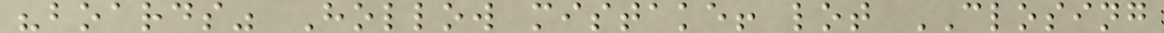"boards" Hollow mistake! lot CLOSING
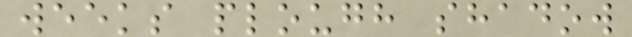weeks plough shadow
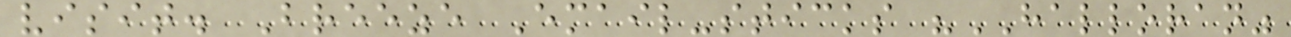visit. Breeze Email-sticks "HALLORAN"
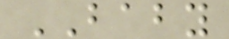BABY
